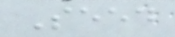Seed
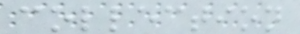collection
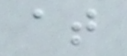at
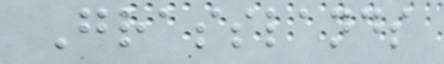Grasslands
